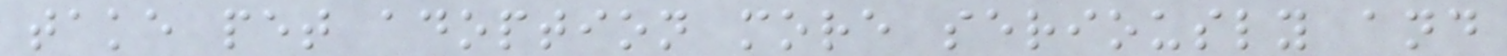take pet adoption more seriously and
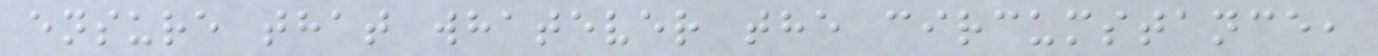ensure that whatever the circumstance,
